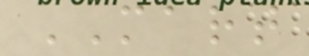MART
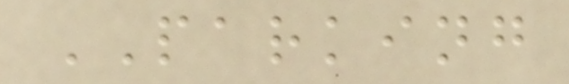PARKING
